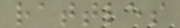rattles
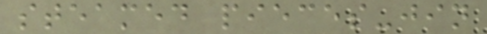steamed pieces-jin
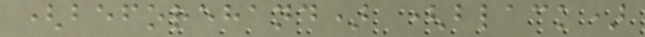(beforehand) (black)
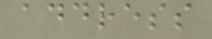address
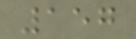157
